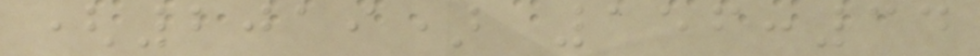(2019) 156:34
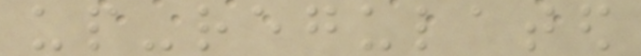up-regulated
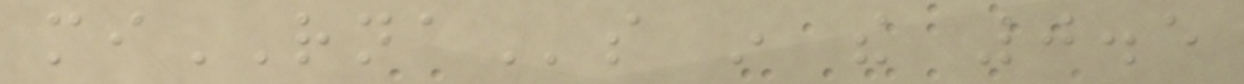miRNAs in the 0.5
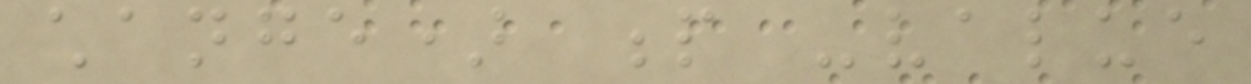change) p -value
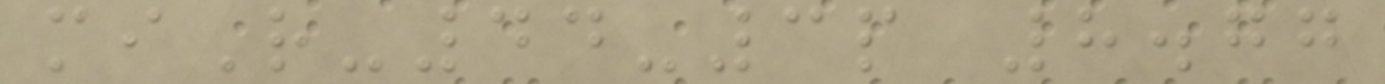miR-44-3p 8.77
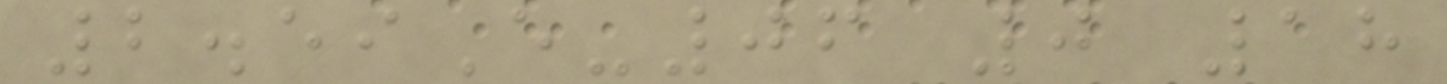2.59E-06 0 18
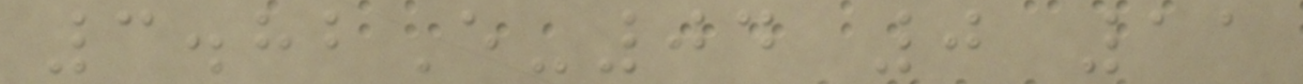3.82E-04 0 11
